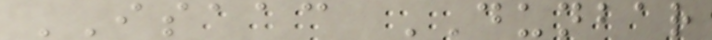ISAAC DUNBAR
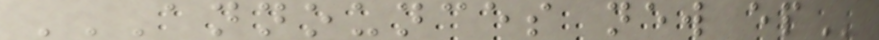ANNOUNCES NEW EP
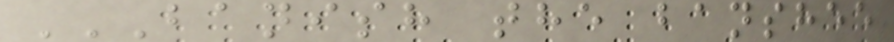BANISH THE BANSHEE
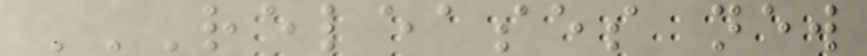RELEASES NEW
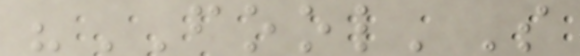"FOOL'S
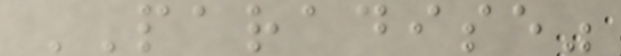PARADISE"
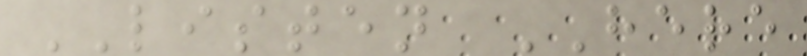LISTEN HERE
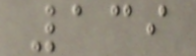139
